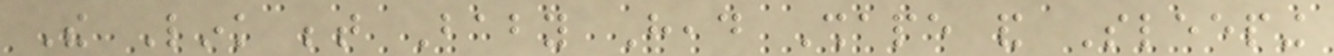The Link between Baby Head Shape and Sleeping
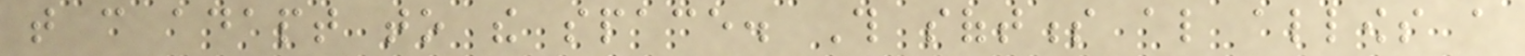that can adapt to the space. This softness also allows a
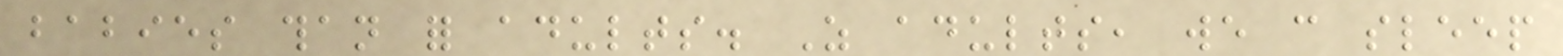babies than for adults. As adults, we can sleep
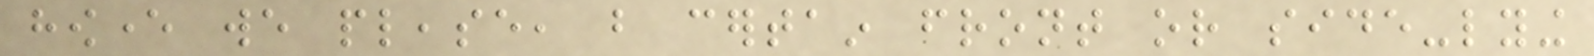however we please, but certain front or side-lying
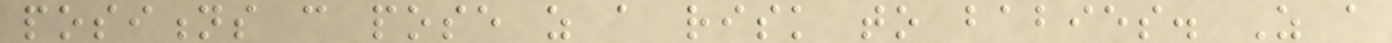positions can pose as a risk to babies. As a
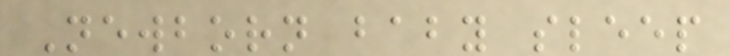Newborn baby sleep
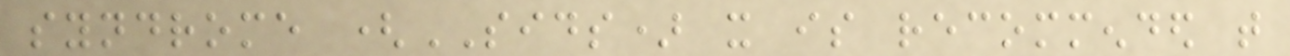syndrome (SIDS) it is recommended that
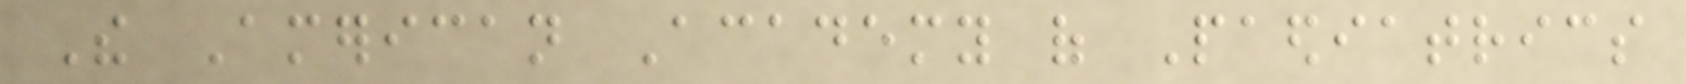The American Academy of Paediatrics
